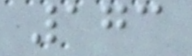173
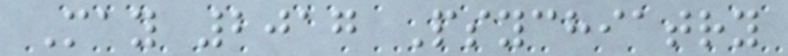May 2017 Psychiatry
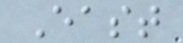East
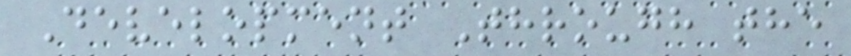Development Through the
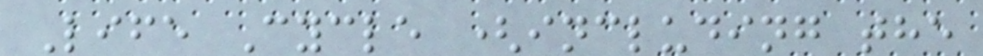Life Cycle (including the
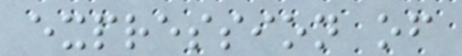expression of
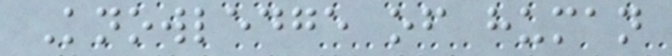Knowledge of human
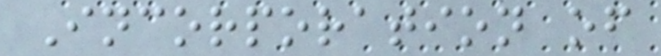Incorporation of
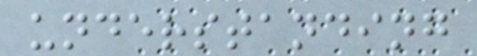understanding
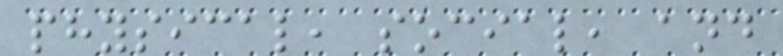physical, social, and
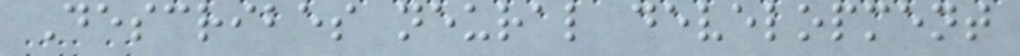Describes neural development
